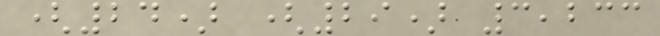(24) (29) 3,233
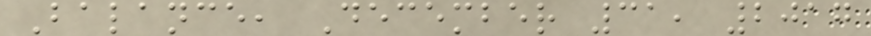Balance, December 31, 2017
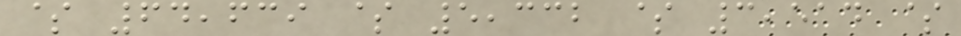$ 64,639 $ 5,332 $ 3,514 $
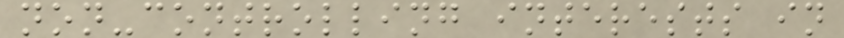non-controlling interests in
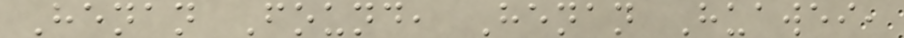Henan Found, Henan Huawei,
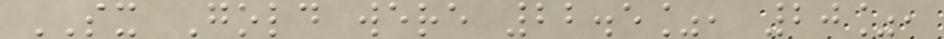SX Gold were 22.5%, 20%,
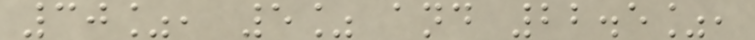30%, 5% and 22.5%,
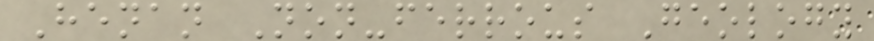Henan Non-ferrous Geology
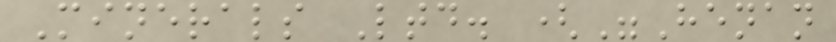Minerals Ltd. ("Henan
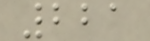221
